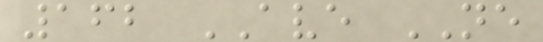162 AVE NE
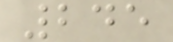245
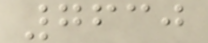7630
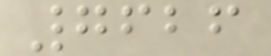7626
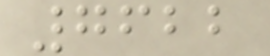7622
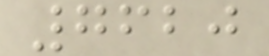7620
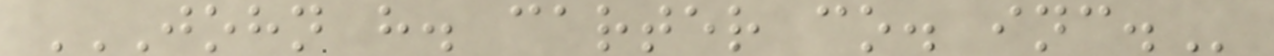JOHN H. CARTER CO. INC.
